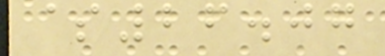$26.07
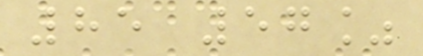85 57%
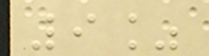9%
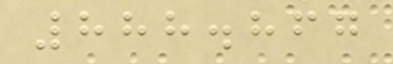888.867
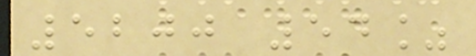5200 54%
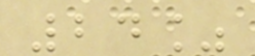24%
